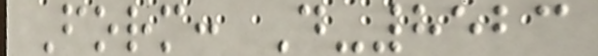Form: D-8523
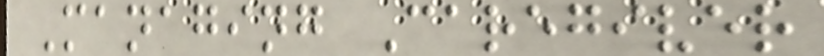Managing Caregiver
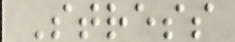Stress
